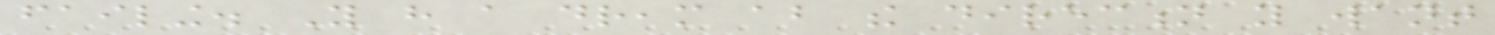failing. You have a dream about the direction you want
